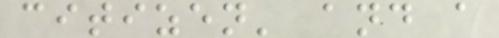citizen' and a
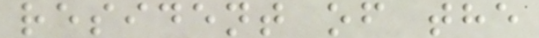resident of the
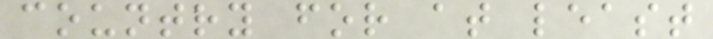country for at least
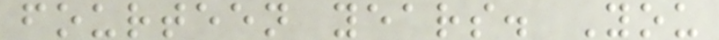fourteen years. You
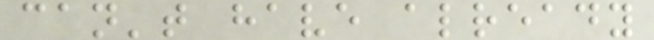can't have already
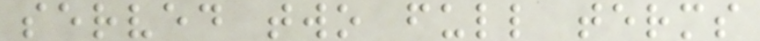served two full terms
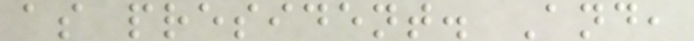as president. And,
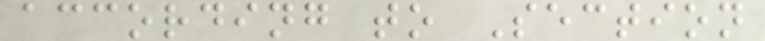according to Section
